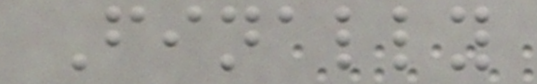Finally
